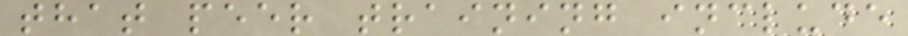that peer training include
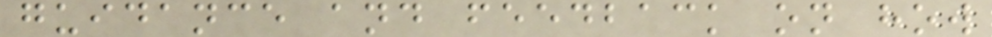guidance and feedback on how
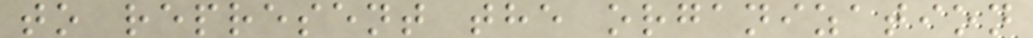to represent the organization
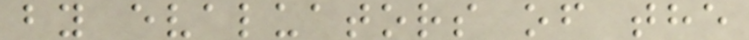by evaluators of the
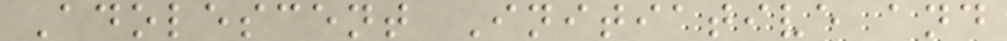Adolescent Initiative and
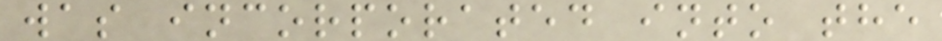was incorporated into the
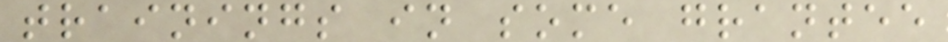trainings in some grantee
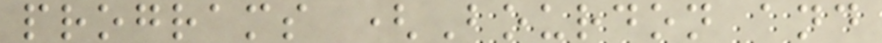programs (Bourdon and
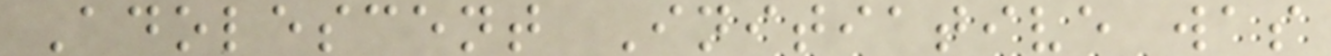Adolescent Initiative was
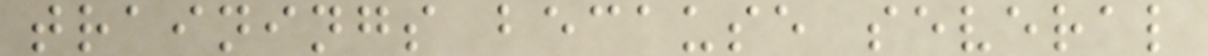trainings because several
